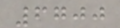6700
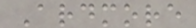Ardmore
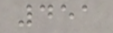451
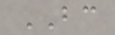BC
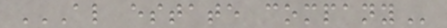AL ESTATE COMPANY
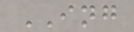ING
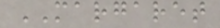MARGARET
